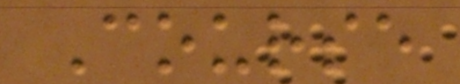Course
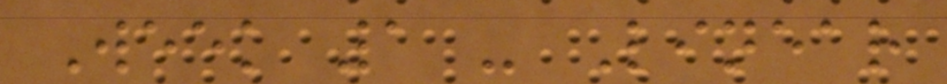Week 1 - Linear
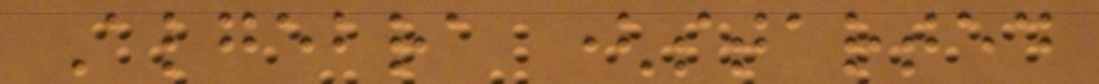Algebra (started
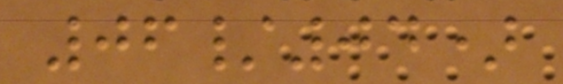06/04)
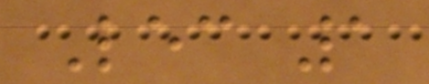Lec 1
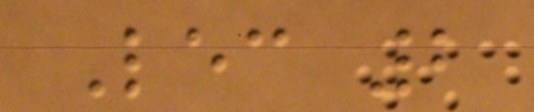Lec 2
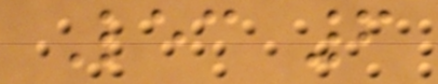Lec 6
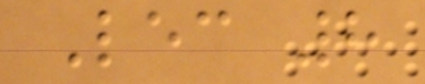Lec 8
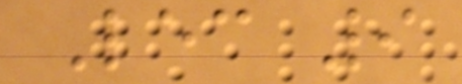Lec 9
